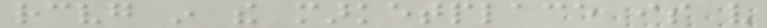receiving in the marketplace is very
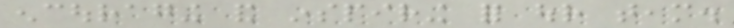encouraging and inspiring for our team.
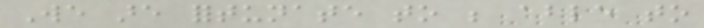We are fortunate to be able to
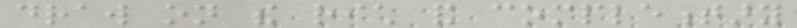draw on the rich and complementary
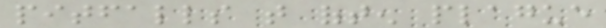pitfalls that often plague
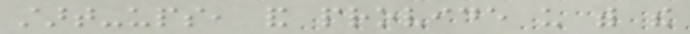start-ups, and provide us with the
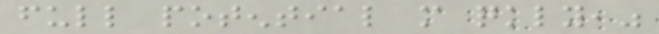full potential more quickly,"
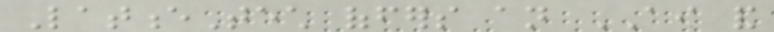LatenceTech offers an AI and
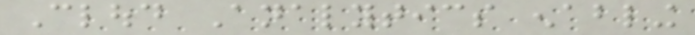Cloud Analytics enabling
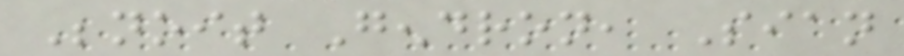Benoit Gendron, Sian
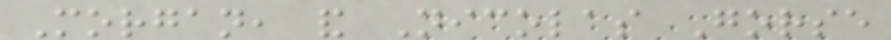Morgan, and Nicolas Gorse
